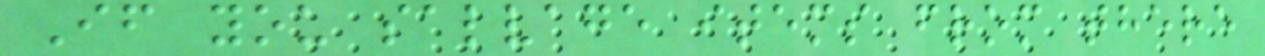If you salvage items from there
